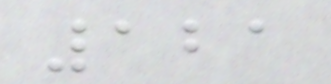121
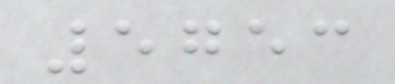5753
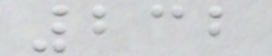232
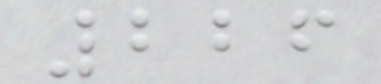226
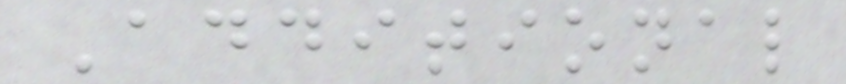Additional
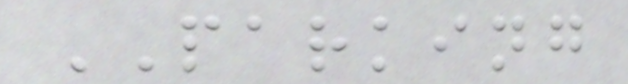PARKING
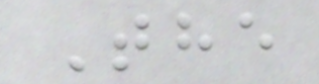The
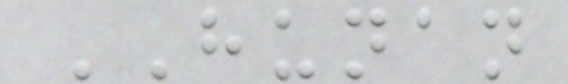HUNAN
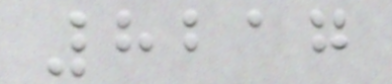8217
